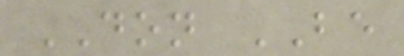DON BE
